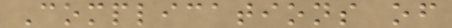Complications of
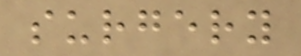surgery
